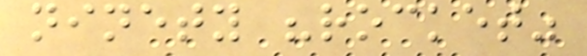ninety "rocket"
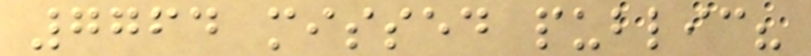7764 missed public?
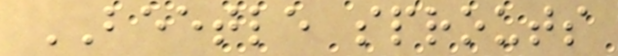BEETLE sprouts
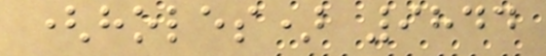(holes) 9844
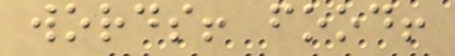words! food!
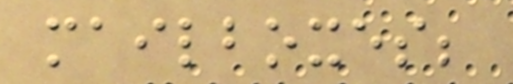mailboxes;
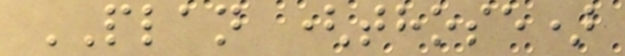PLAN (those)
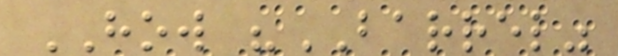HOW "BARREL"
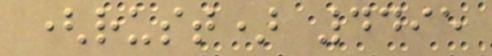(rust) 4495
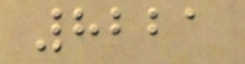8221
